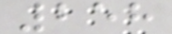258
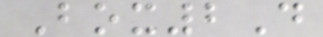Box2D
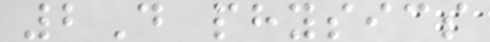2D physics
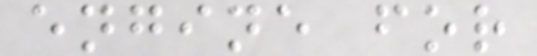engine for
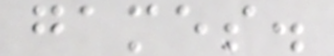games.
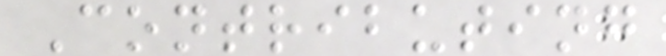Contributing
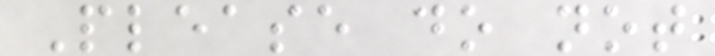Please do not
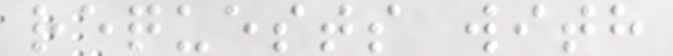requests with
